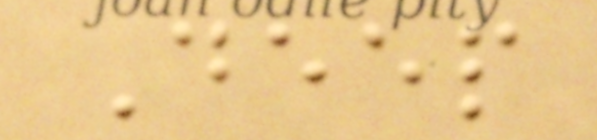Deep
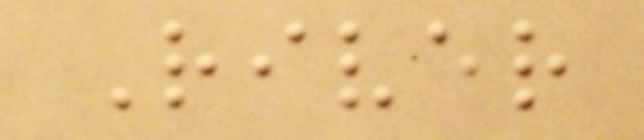River
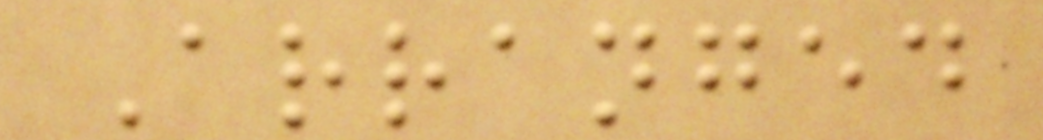Arranged
